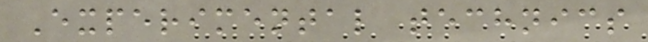Experimental technics
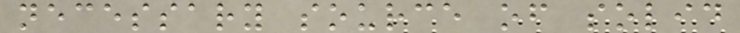necessary source of solid
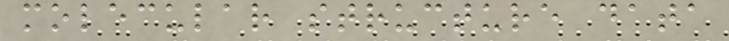molecular structure data
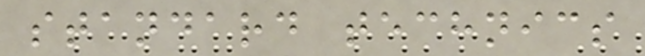standard technics
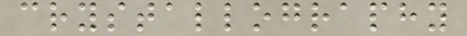crystallography
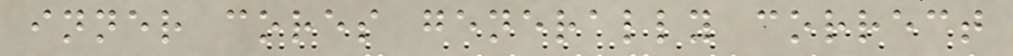inner cores generally correct
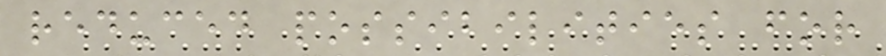reduced possibilities for
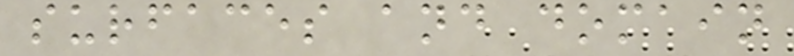surfaces and domain
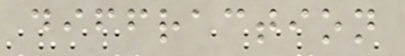diffraction
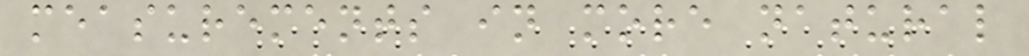measurements in more natural
